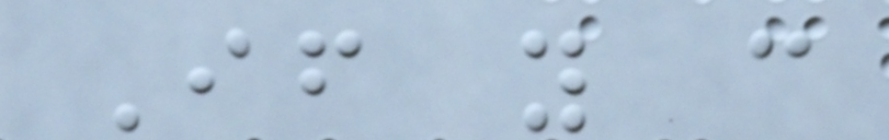If you can
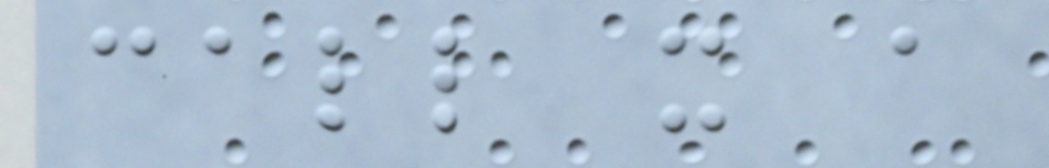call it a
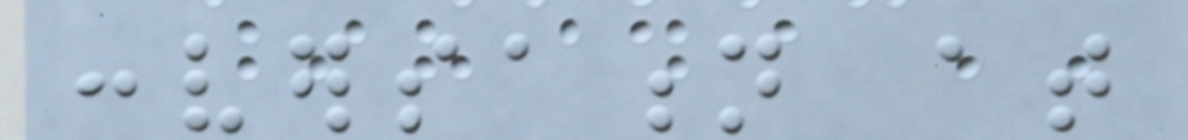conversation at
